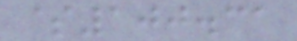$100.31
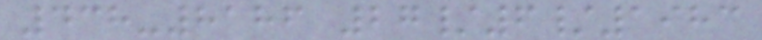438-8186 27/6/1983
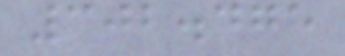302.475
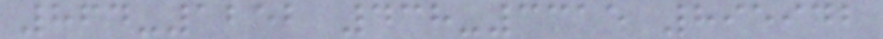864-1252 438-3315 895942
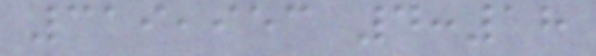319,953 4:18
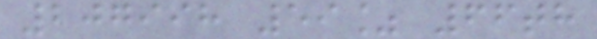207998 59% 66th
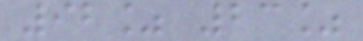92% 23%
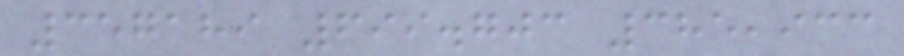357189 699.703 385,933
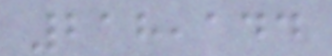218,144
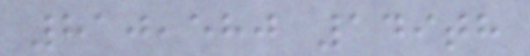810,580 149th
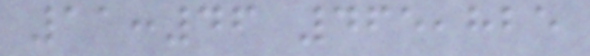11:46 465,825
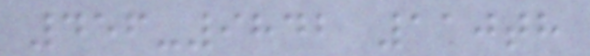456-9842 110th
